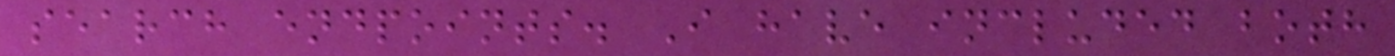search endpoints. I have included both
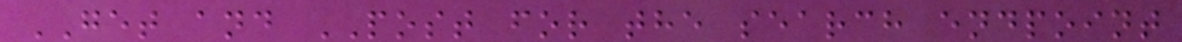GET and POST for the search endpoint
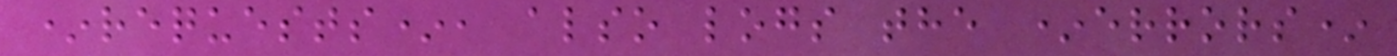*requests*, also logs the *errors*
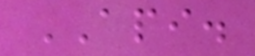API.
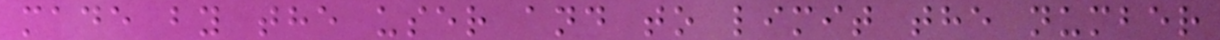made by the user and to limit the number
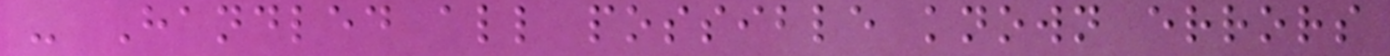- Handled all possible known errors
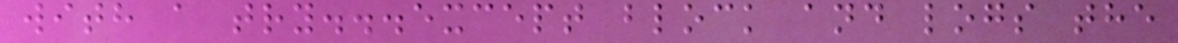with a try...except block and logs the
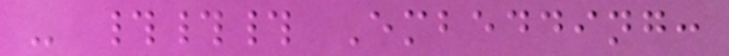- ### Embedding:
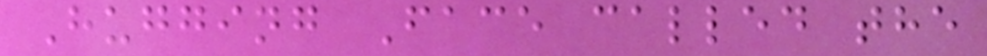Hugging Face called the
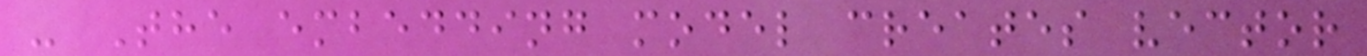- The embedding model creates vector
